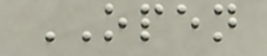OPEN
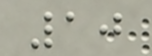10
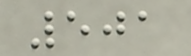501
